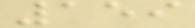159
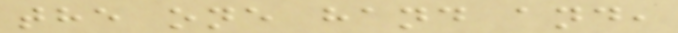the one hand and,
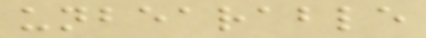unbearable
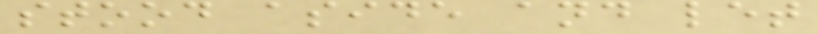stood aside and let
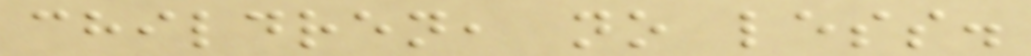children, no less.
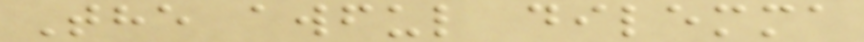The awful dilemma
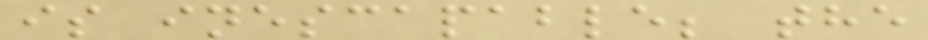is inescapable; the
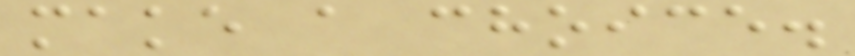make a choice.
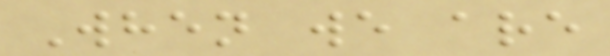When we are
